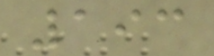193
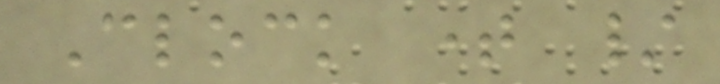Clock time /
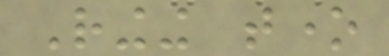Ringing tone
